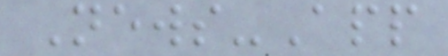News-App
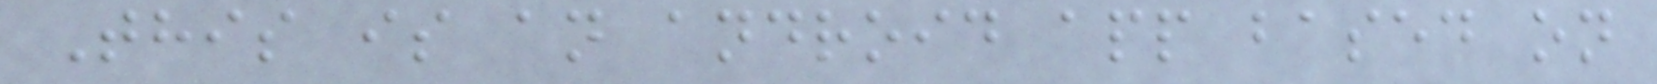This is an android app based on
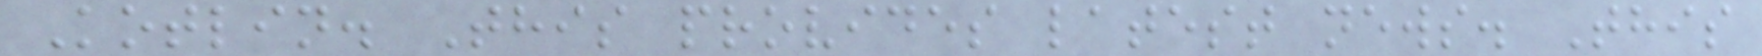Kotlin. This provides latest news. This
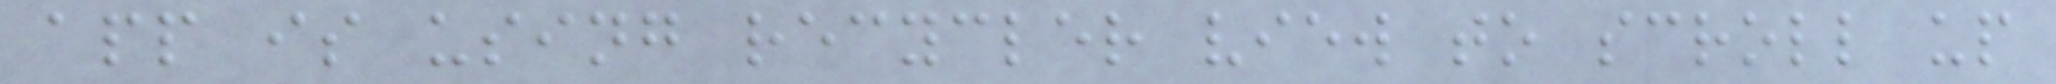app is using recycler view to scroll up
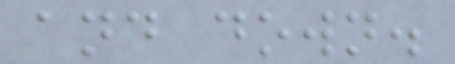and down.
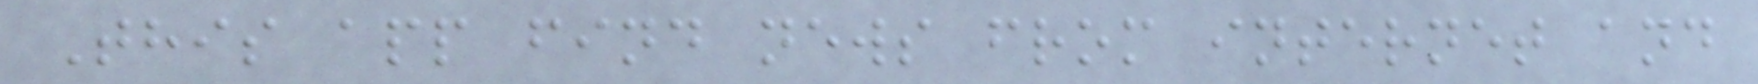This app find news from internet and
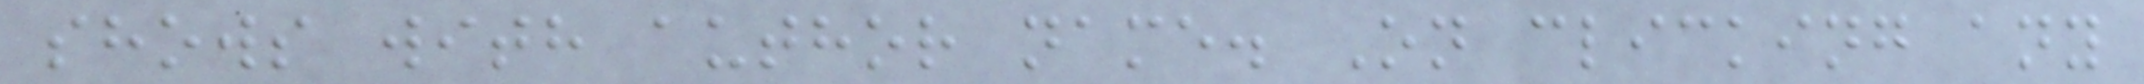shows with author name. On clicking any
